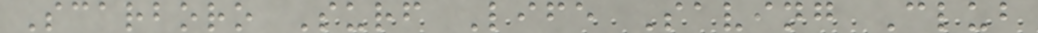Scarboro Surf Life Saving Club
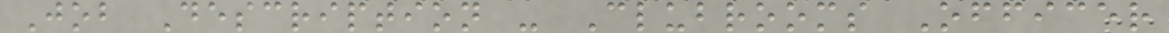Job Description - Clubrooms Officer
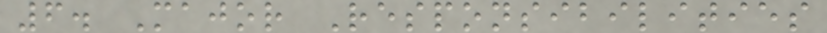6. Major Responsibilities
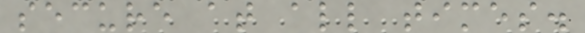secure at all times.
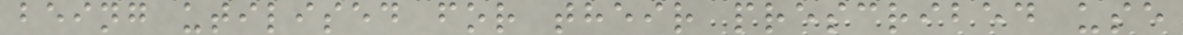being utilised for their prescribed use
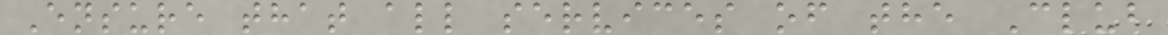Ensure that all services of the Club
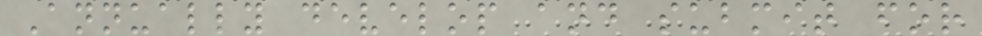Annually develop and submit for
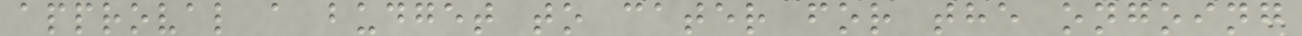approval a budget to cater for the ongoing
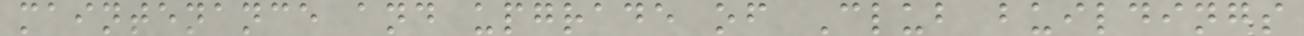maintenance and upgrade of Club buildings
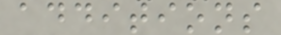additions
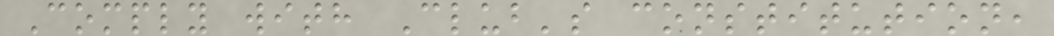Comply with Club's constitution,
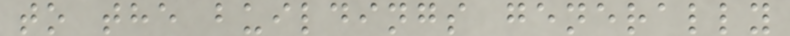to the buildings generally
